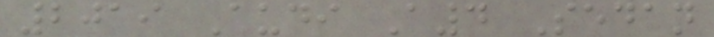2019 Audi A4 Sedan
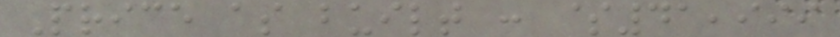Price as built : $41,999
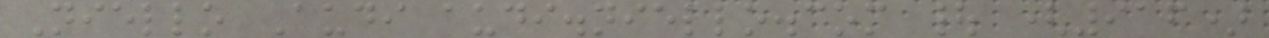Niello Audi audi.niello.com | (916)
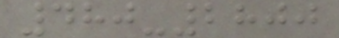480-2800
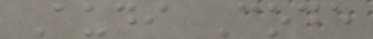Audi Code
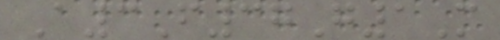A3F37G1M
